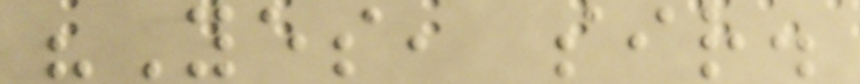"Yes, sir.
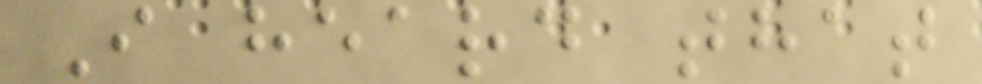I heard that
